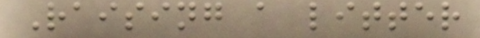Raising a litter
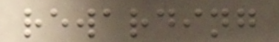rewarding
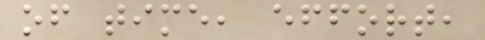of time, effort,
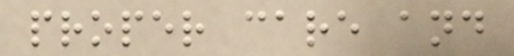proper care and
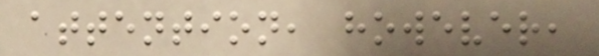attention, however,
